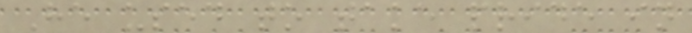He used to take pride in
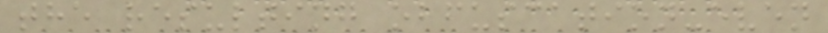the resulting obfuscation-even
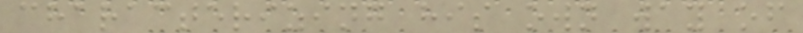characterizing his own way of
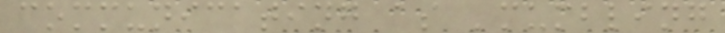communicating as 'mumbling
